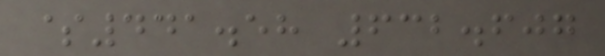$441.58 632.607
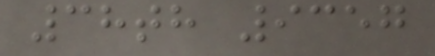38th 9357
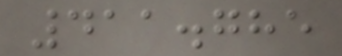411.785
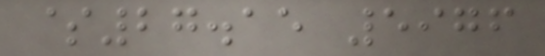$27.15 5976
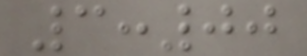3:00
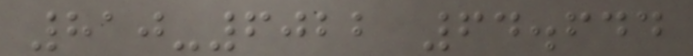810-6022 64.644
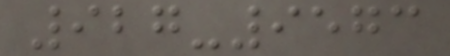927-9573
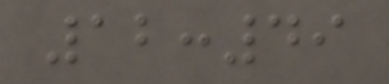12:49
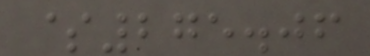$275.06
